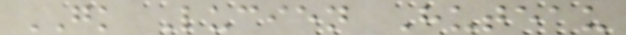GK Lucien Huteau
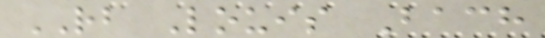RB Louis Bach
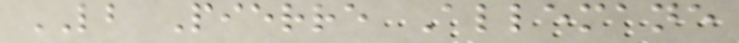LB Pierre Allemane
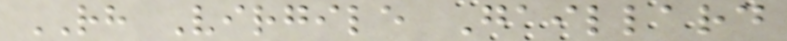RH Virgile Gaillard
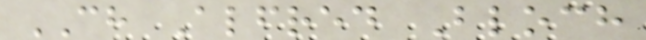CH Alfred Bloch
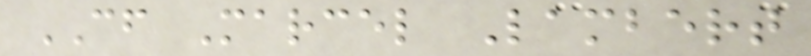CF Marcel Lambert
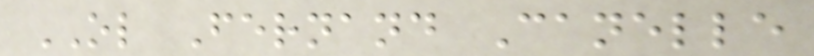OL Fernand Canelle
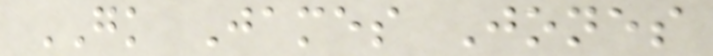GK James Jones
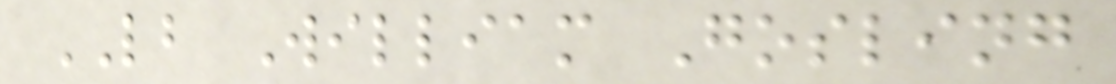LB William Gosling
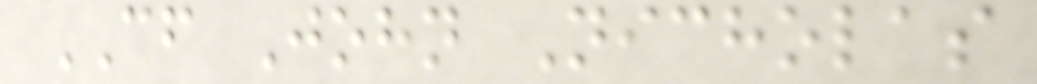CF John Nicholas
